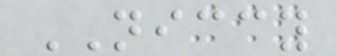NICCY
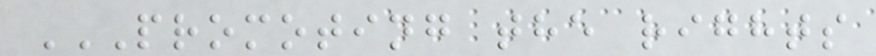PROMOTING THE RIGHTS
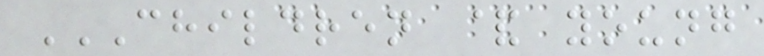CHILDREN & YOUNG
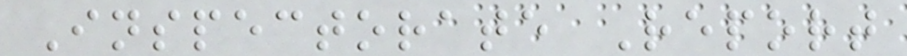Inspectorate Report
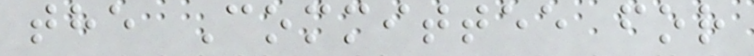the Committee for
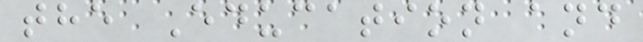the Education and
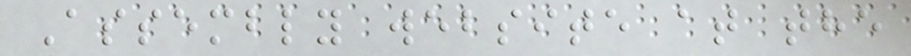Assembly website at the
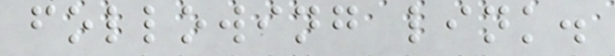following link.
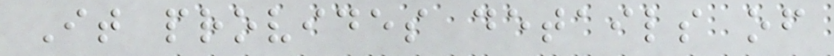It provides details of
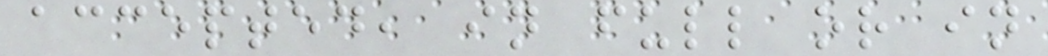accepted, in full or in
